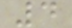4
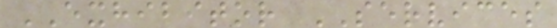EXHIBITOR SERVICES
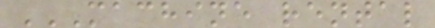MACHINE RENTAL
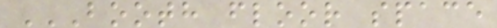BOOTH FLOOR SPACE
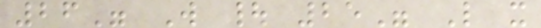26" W | 25" L x
